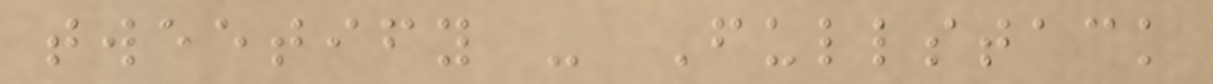tweetify - Fullstack
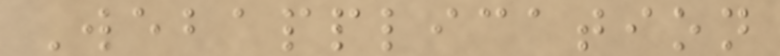Webapplication
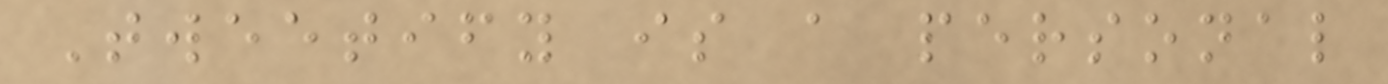Tweetify is a personal
